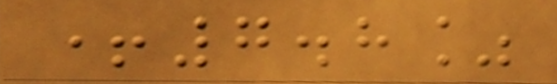+7.8%
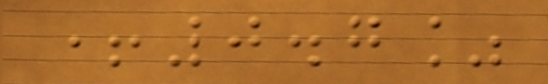+0.7%
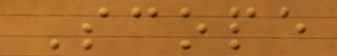Scope
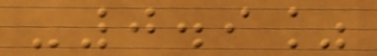-0.9%
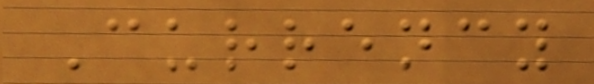Currency
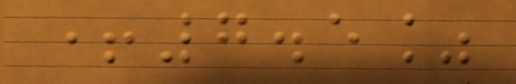+7.5%
